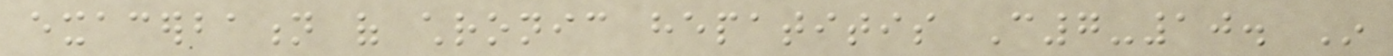exacerbation of chronic hepatitis C7-10. In
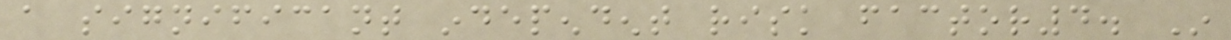a significant independent risk factor4. In
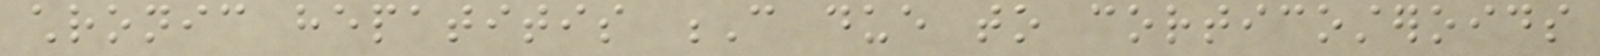chronic hepatitis C due to corticosteroids
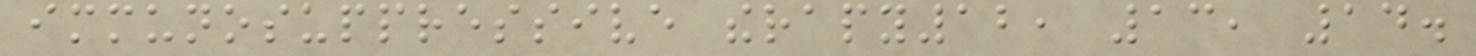immunosuppressive therapy12, 13, 14.
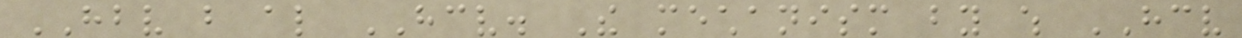HBV but also HCV. The mechanism by which HCV
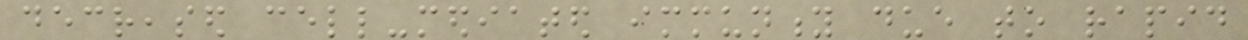decreased cell-mediated immunity due to rapid
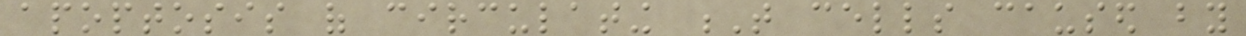apoptosis of circulating T cells caused by
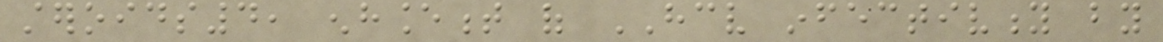steroids4, enhancement of HCV infectivity by
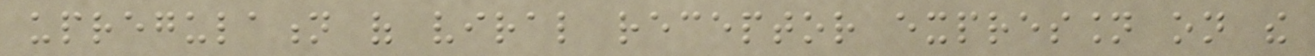upregulation of viral receptor expression on the
